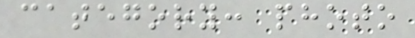category: photo
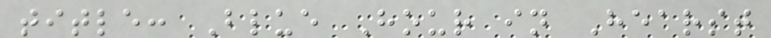title: Blue Hour in Hearst
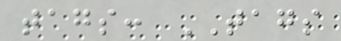tags: TAGS
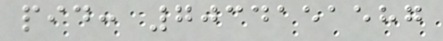pid: 7034151587
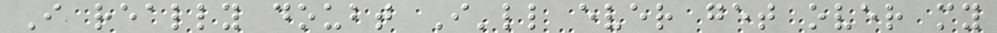I really doubt I'll ever get over my
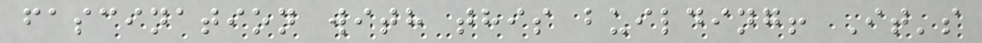fascination with this building! It's
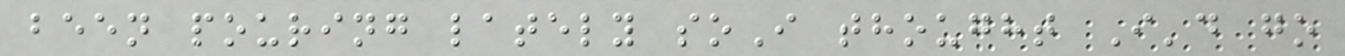been pouring lately soI thought I'd go
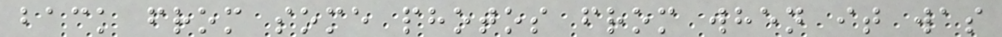back from some photos from when it was
